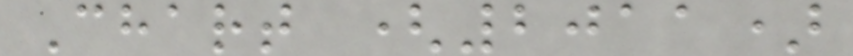Chart (2011)
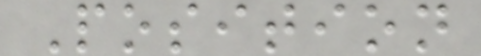Position
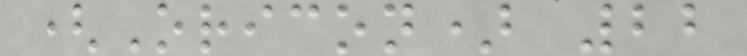(Oricon) 22
